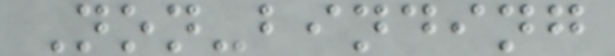Non-binding
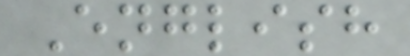English
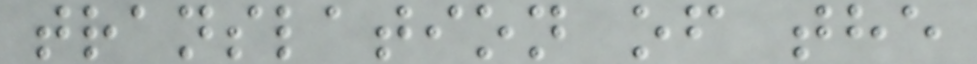translation of the
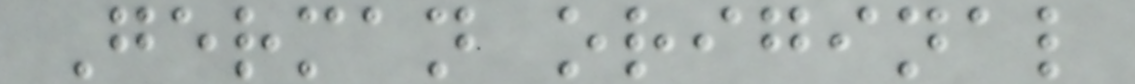German original
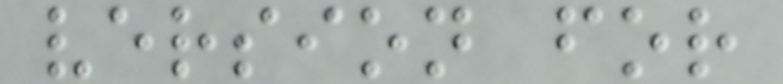version for
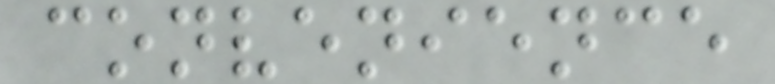convenience
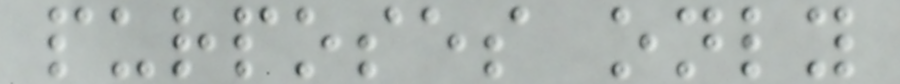purposes only
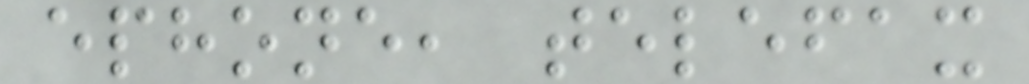ephone, telefax
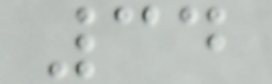34
